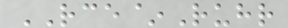RCE~Ruhr
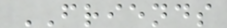FRIENDS
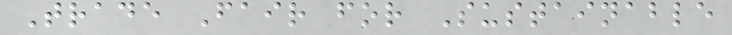Trade Fair for Sustainable
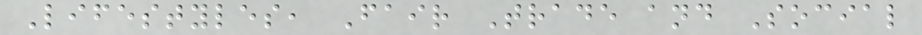Lifestyles, Fair Trade and Social
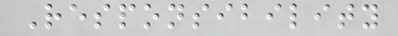Responsibility
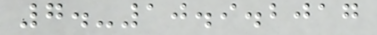7.-10.9.2017
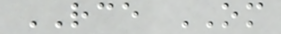RCE OM
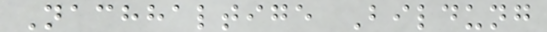Nachhaltige Bildung
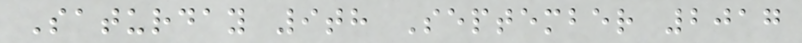Saturday 9th September 2017
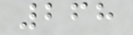268
